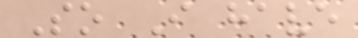So I have
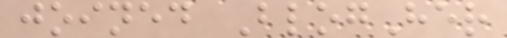joined BlogHer
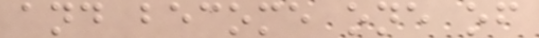and become one of
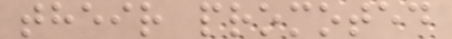their promoted
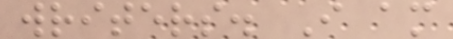writers. I am
